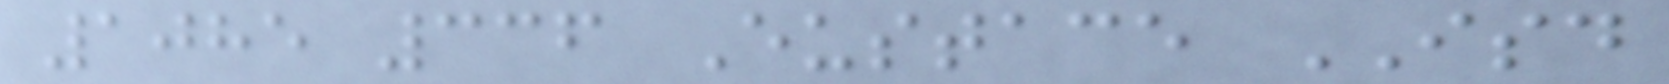1085 336 Eustace ISD
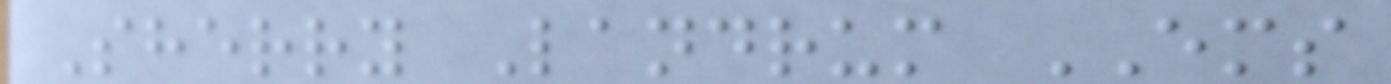Sherry Landrum EMS
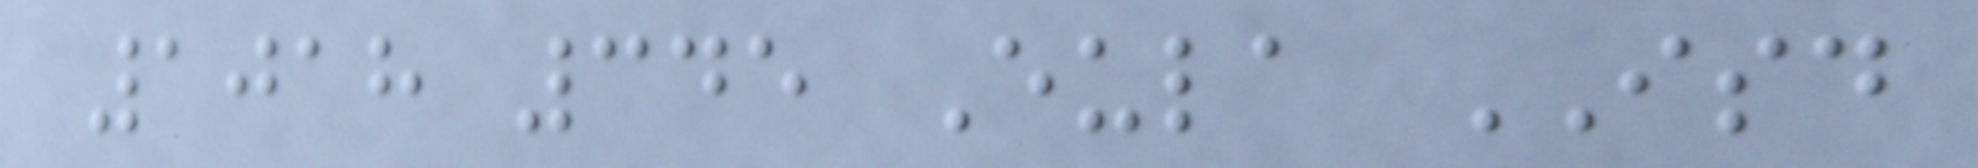1018 345 Eula ISD
